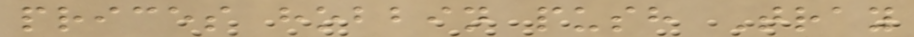prices hobbin push Tray
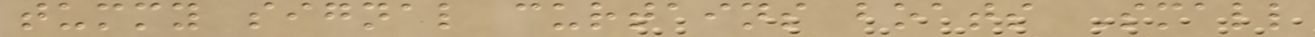tummy signal curtains boats Small
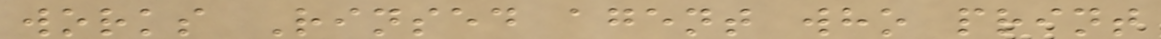works Rinsed agent who print
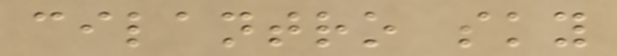cilantro sky
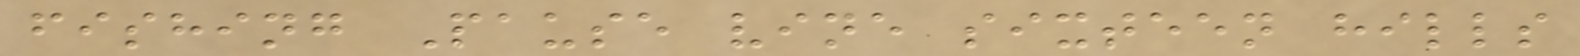fishing Pause vine sixteen hills
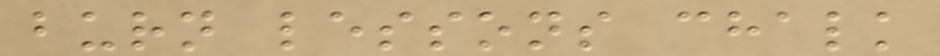burn lessons chalk
